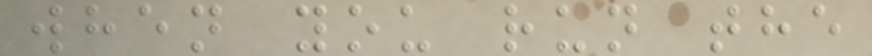when you run the
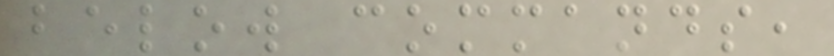below commands,
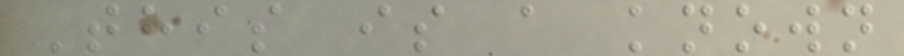This is a known
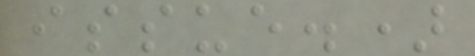issue.)
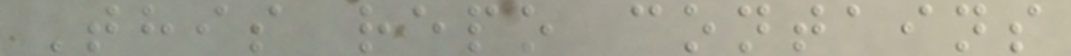This repo contains
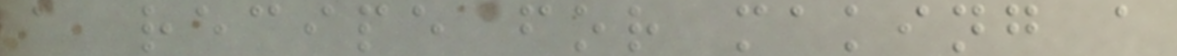a recipe for making a
